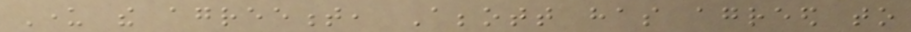Under the agreement, Abbott has agreed to
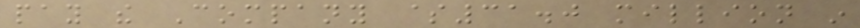pay the Company $31.0 million in
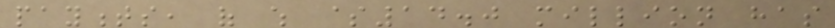payments, of which $14.0 million has
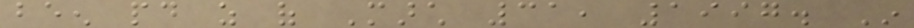been paid as of March 31, 1997. In
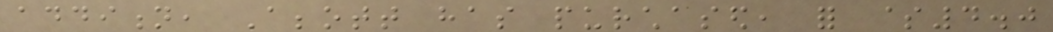addition, Abbott has purchased, for $4.0
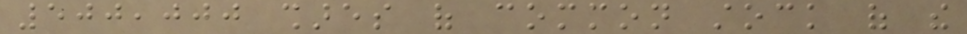500,000 shares of common stock of the
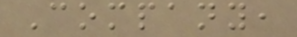Company,
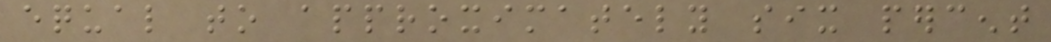equal to approximately six percent
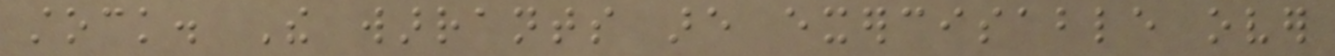stock. The warrants are exercisable over
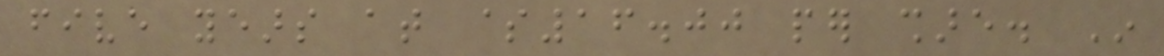five years at $16.00 per share. In
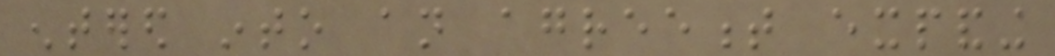entered into an agreement expanding
